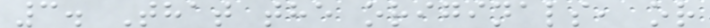3. That the originals, or
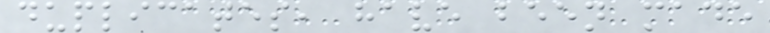duplicates, have been made
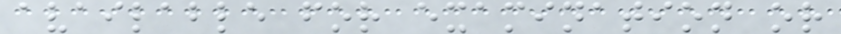available for examination or
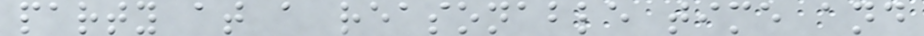party at a reasonable time and
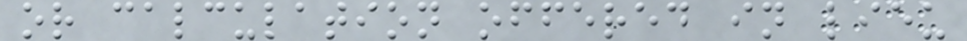or calculation offered in lieu
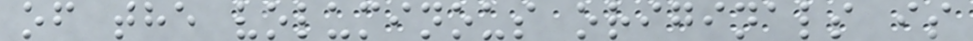of the voluminous originals is
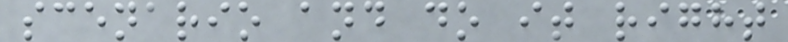scenario and do it right
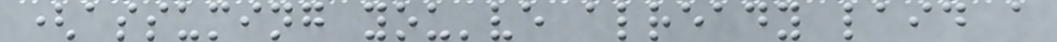(assuming you've already laid a
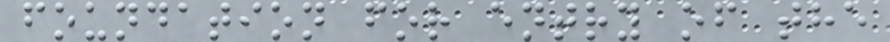foundation for entry of the
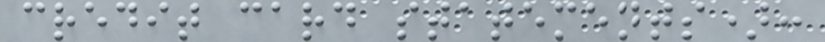credit card statements):
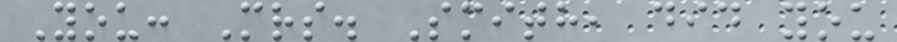You: Mrs. Smith, did you
